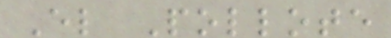El Pollote
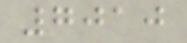7010
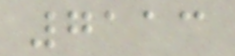7113
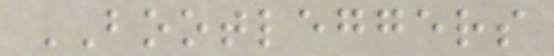BOOTLEGGERS
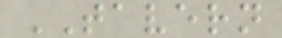TAVERN
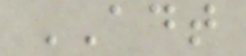ADT
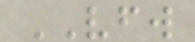VFW
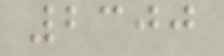2300
